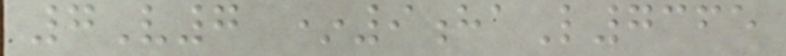7V7 *9haL7365
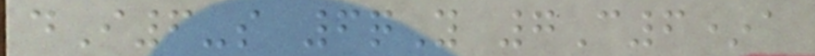dI6-s 6qY 7C6*a
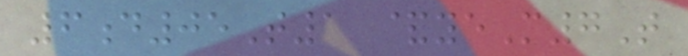6d05T1 &yeM7T
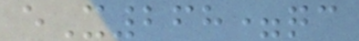eX268=qc
